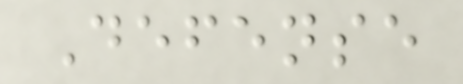Defense
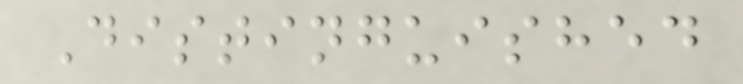Distinguished
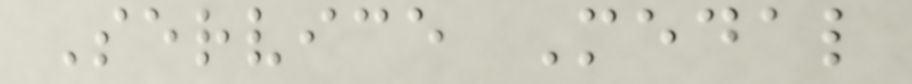Service Medal
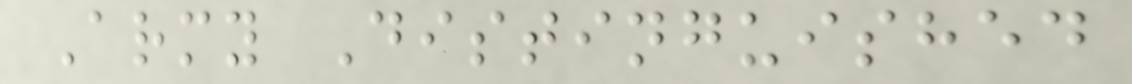Army Distinguished
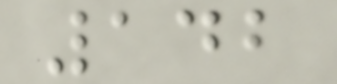142
